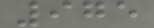975
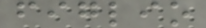figlio
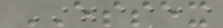ESSEX
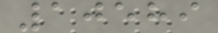10589
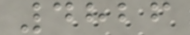4826
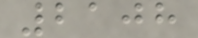2108
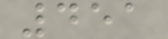451
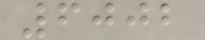6002
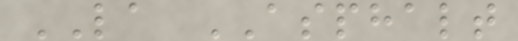LA ASPHALT
